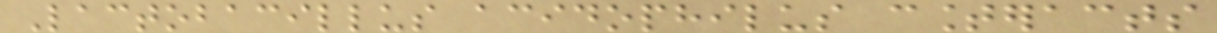Lactobacillus acidophilus counteracts
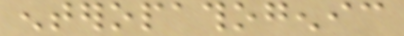enteropathogenic
